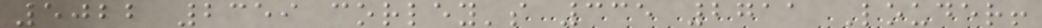5022 2359 corley's 335 2711 Louder!
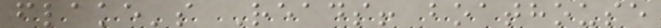flake's Reads! boathouse
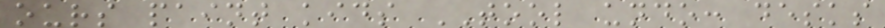ours paint kids TOOL undo: desks
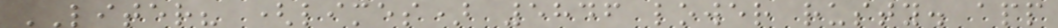LITER? (limes) 5846 lower rusty. app
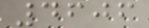4606
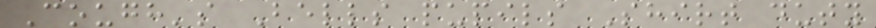Cough's Bells pupils Shirt duty
